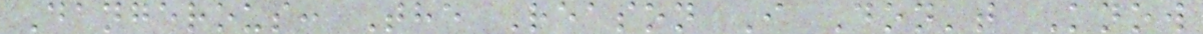Dangerous: The Reason I Don't Know
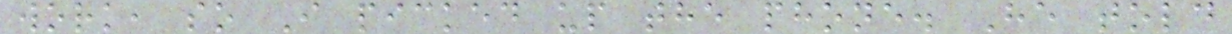work, so I picked up the phone. He told
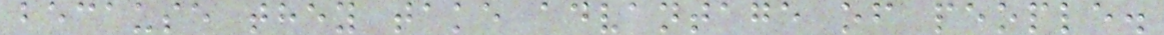because they take advantage of people.
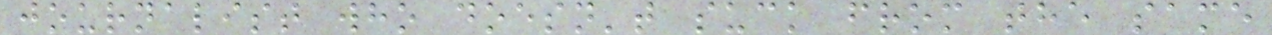journalist who doesn't suck from the same
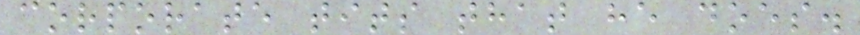corporate tits that he does.
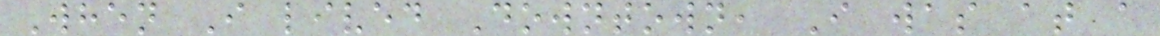When I lived Downtown, I was at a
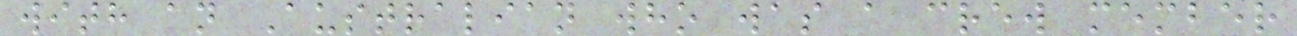with an Australian who was a crew member
